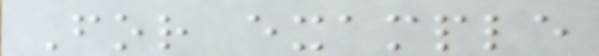For example
